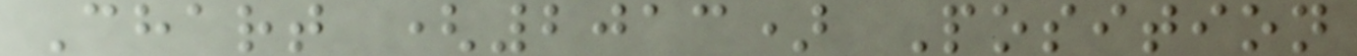Chart (2013) Position
